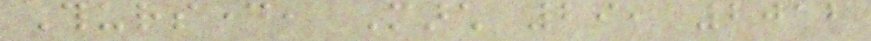Thursday, March 29, 2012
